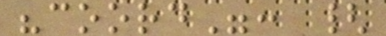"coord": {
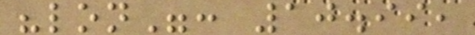"lon": 10.99,
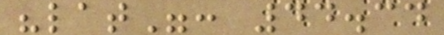"lat": 44.34
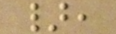},
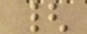{
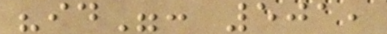"id": 501,
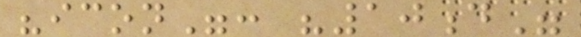"icon": "10d"
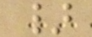}
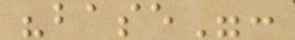"base":
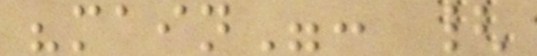"main": {
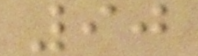90
